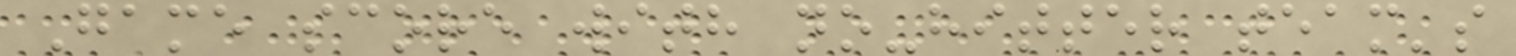Game score with no-hitter team's
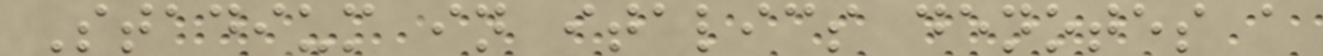Stadium in italics denotes a
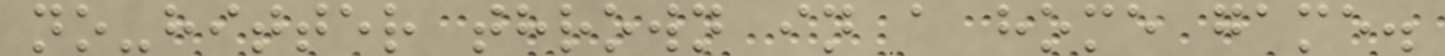no-hitter thrown in a home game.
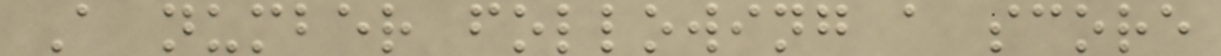A number following a score
